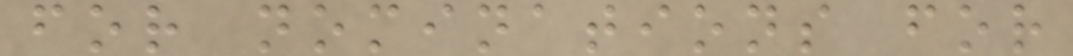for nominations for
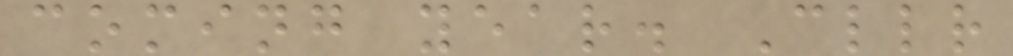coming year. Cllr
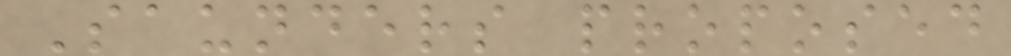Saunders proposed
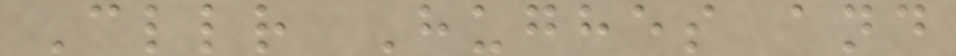Cllr Hughes and
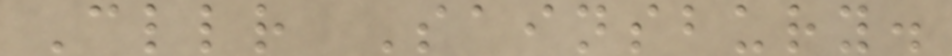Cllr Sainsbury.
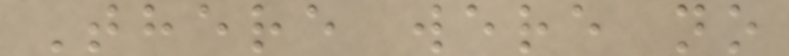There were no
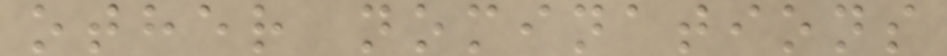other nominations
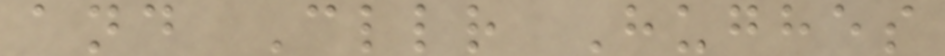and Cllr Hughes
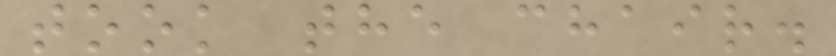took the chair.
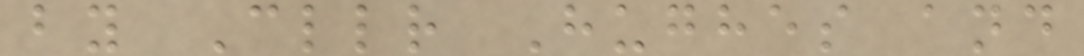by Cllr Hughes and
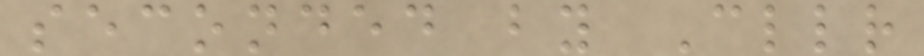seconded by Cllr
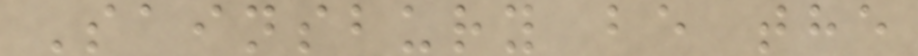Sainsbury be the
